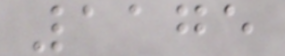1175
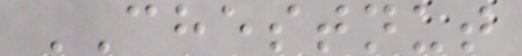CHESTNUT
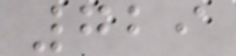729
